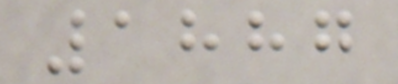1887
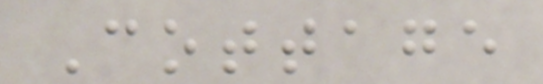Cottage
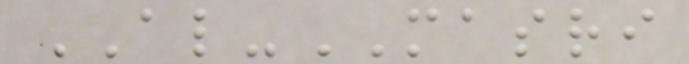AL-MASRI
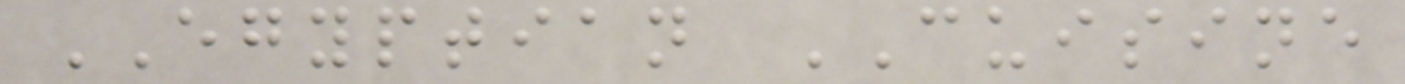EGYPTIAN CUISINE
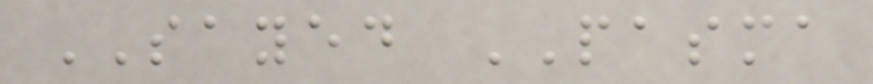SAYED PASMA
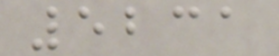5231
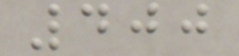400
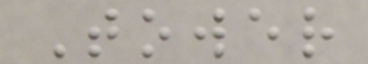Tower
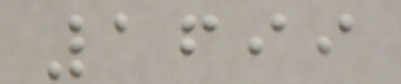1699
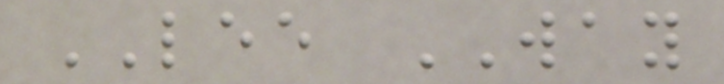LEE WAY
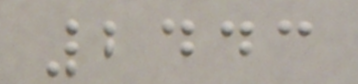2443
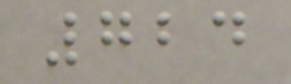724
